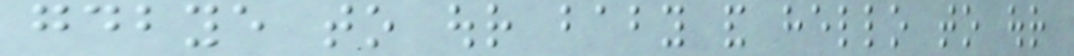goodbye to our baby and hello to our
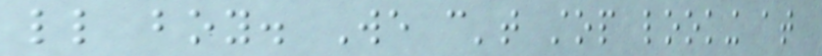little boy. We can't stop looking at
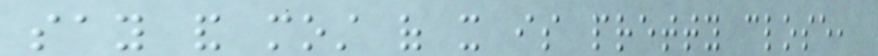say and most of it is pretty close,
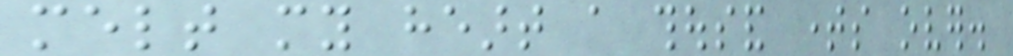melt my heart a thousand times over.
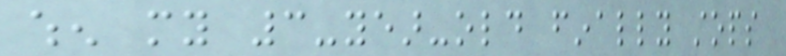when my 3-year-old finally stops
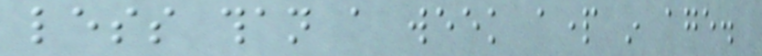less than a week apart in age.
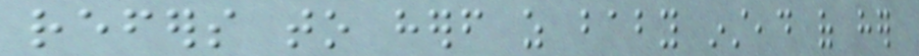refers to herself as baby instead of her
